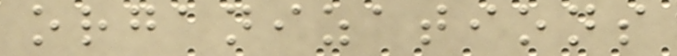organizations
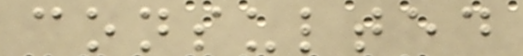consulted
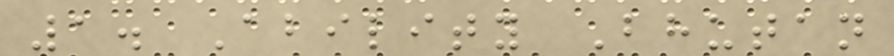1. Ability Bhutan
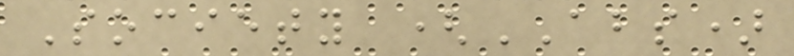Society (ABS)
